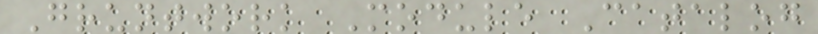Gruntwork Module Catalog
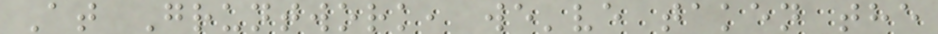At Gruntwork, we've taken the
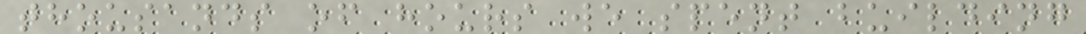thousands of hours we spent building
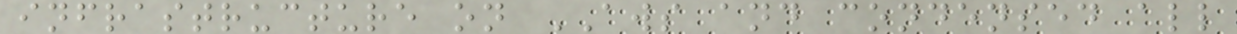infrastructure on AWS and condensed all
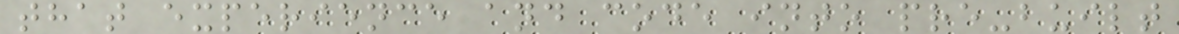that experience and code into pre-built
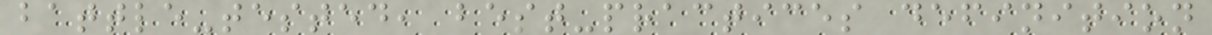battle-tested, best-practices definition
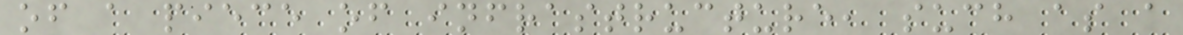of a piece of infrastructure, such as a
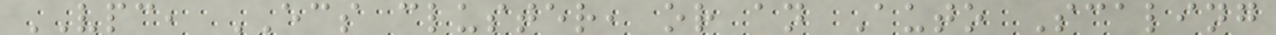VPC, ECS cluster, or an Auto Scaling
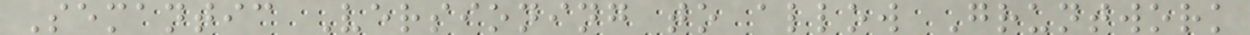Semantic Versioning to allow Gruntwork
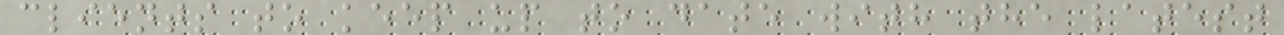clients to keep up to date with the latest
